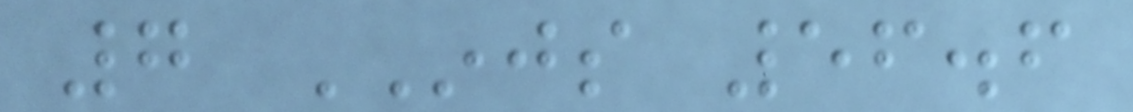7 INJS 56.6
